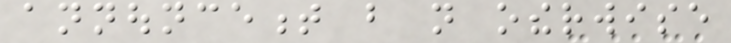announcement but not otherwise
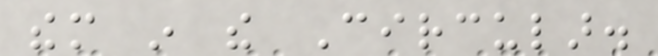them in the Circular.
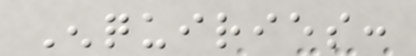Enquiries:
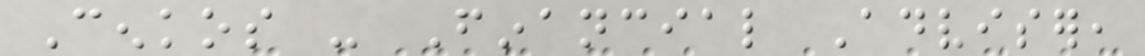Cenkos - Financial Adviser,
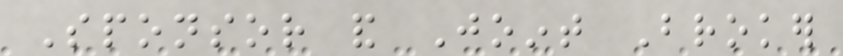Sponsor and Joint Broker
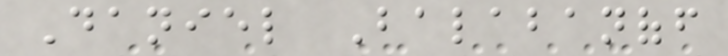Daniel Balabanoff
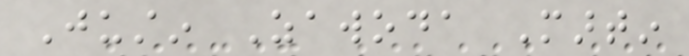Justin Zawoda Martin
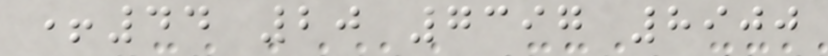+44 20 7397 8900
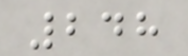248
